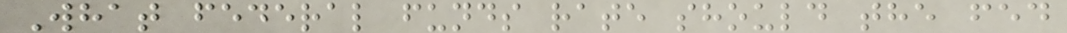What federal funds rate should the fed
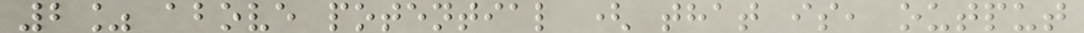2% above potential ( that is, output
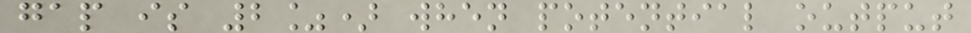gap is 2%) when potential output
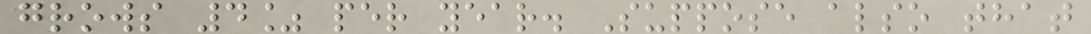grows 4% per year. Suppose also that
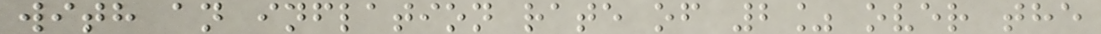with an inflation rate of 2% over the
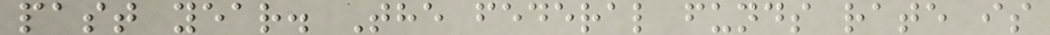past year. The federal funds rate is
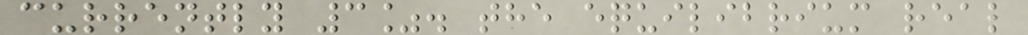currently 3%. the equilibrium real
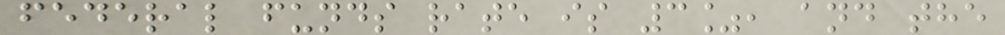federal funds rate is 3%, and the
